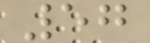57
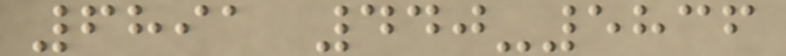6891 440-5836
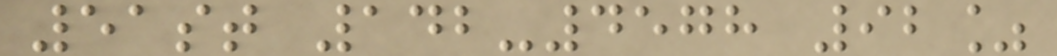51st 142-4578 92%
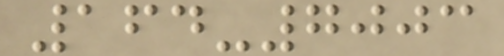164-7003
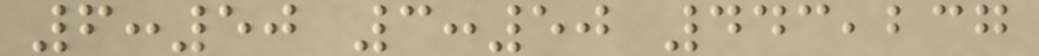6:50 3:50 443,237
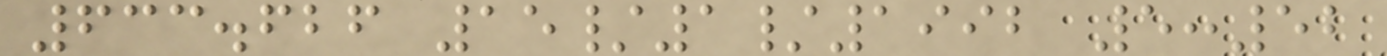633.626 15/1/1992 5:52
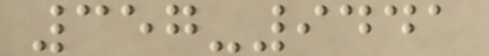357-9441
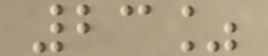23%
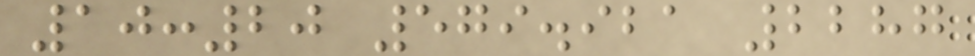10:20 579.921 2287
